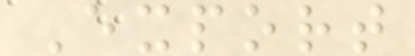Export
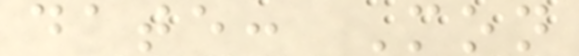date: Mon
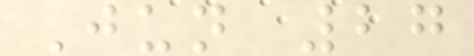Jun 27
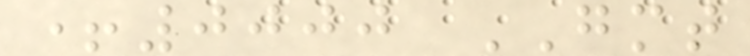+0000 GMT
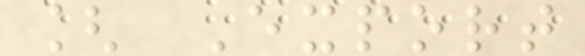[ Export
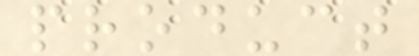product
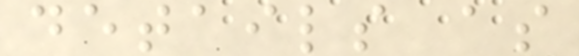details as
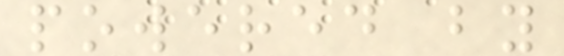powered by
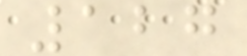127
